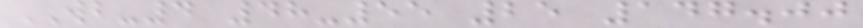WB-4 48-55 25 147.00
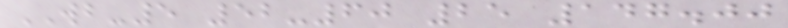WB-5 52-60 25 147.00
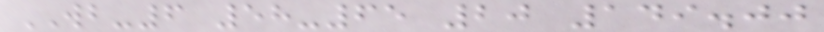WB-6 58-65 20 149.00
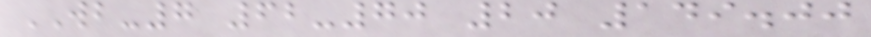WB-7 62-70 20 149.00
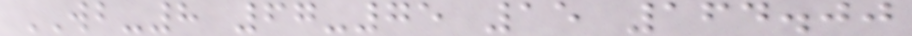WB-8 67-75 15 164.00
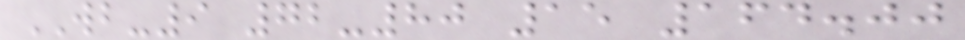WB-9 72-80 15 164.00
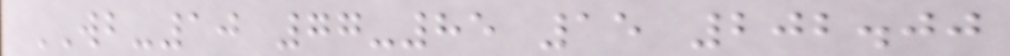WB-10 77-85 15 202.00
